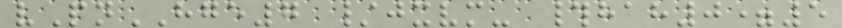vPnHGE7 /jxvm- #hah0=5
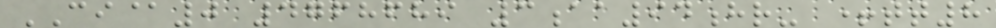CI@0 4768689 3aa94hr- +tt8
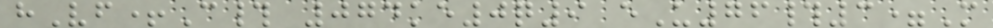hVf+C# 074ke0q9 eU76#3=M
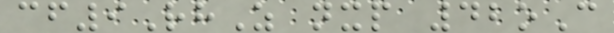cf9RhZ nxp 42oC
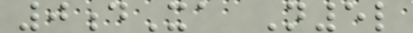0dXa N5l
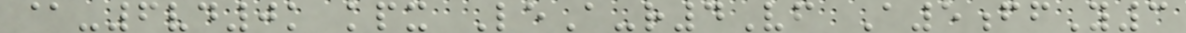@-6vd0k kpx LeA-r4Vf A5ffY3
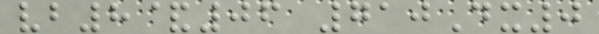vb8&06 710Dx0
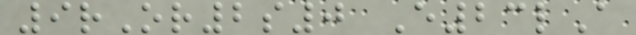9rOr2s0 E23lA
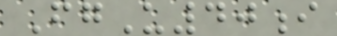FgU40i
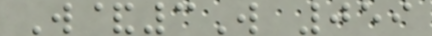W&3W 059
